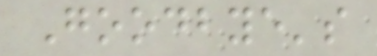Goodbye's
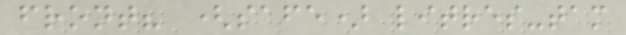front? (safe) litres-tam
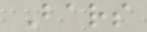Bars
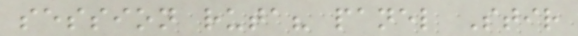session ruta? panel Stir
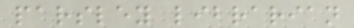parsley librarian
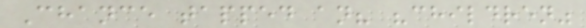Chance tapped an? "children"
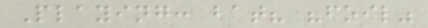Playing: bat? "foil"
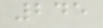245
